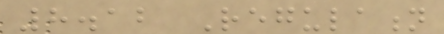8.12 Regulation
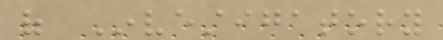of Investigatory
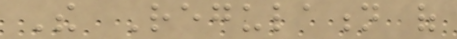The Regulation of
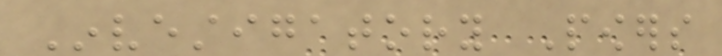Investigatory Powers
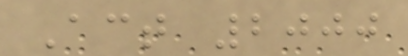Act 2000
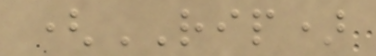(RIP)
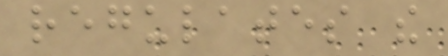regulates the
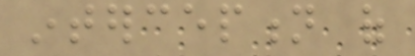interception of
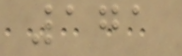171
